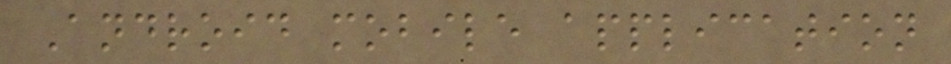Android mobile application
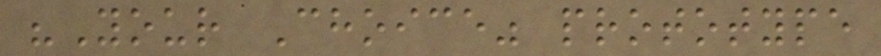"Your Choice" prototype
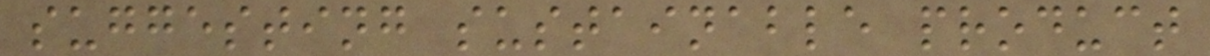suggesting sustainable product
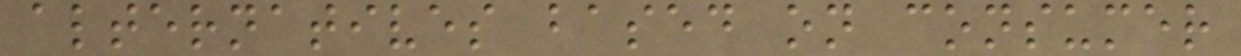alternatives based on consumer
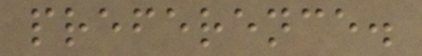preference.
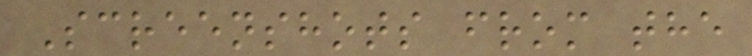Screenshots from the
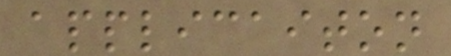applicaiton
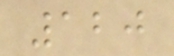120
